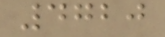4720
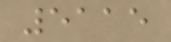5115
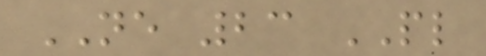NE 23 PL
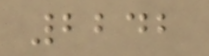2242
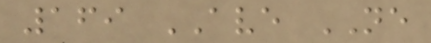169 AVE NE
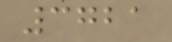3721
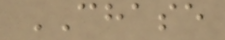CHASE
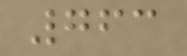763
